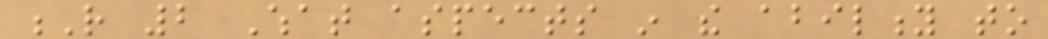R 2 What aspects in the ability to
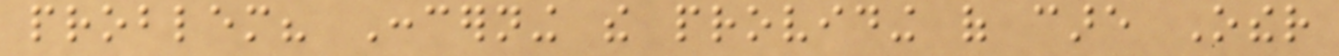problem? Concerning the providing of care Other
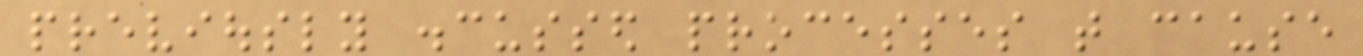previously discussed processes that cause
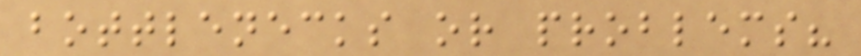bottlenecks or problems?
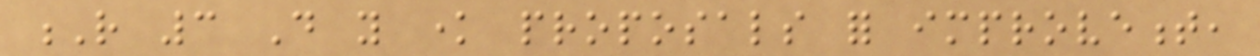R 3 Do you know proposals for improvement,
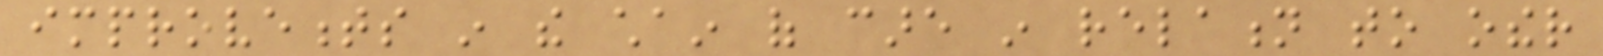improvements in the chain of care in relation to other
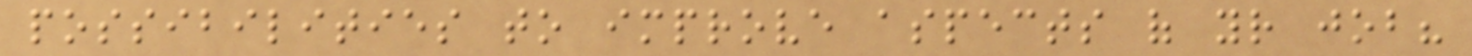possibilities to improve aspects of your job?
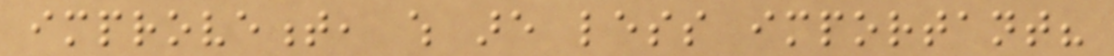improvement, which are less important?
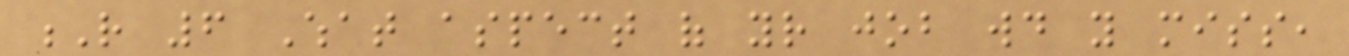R 6 What aspect of your job would you miss,
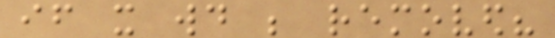if it would be removed?
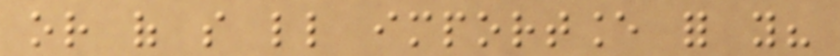or of so little importance for you?
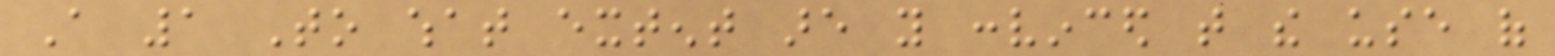A 1 To what extent are you convinced that the use of
